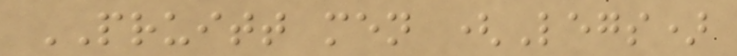PRUITT men (Legs)
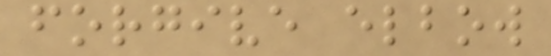forgive elbow
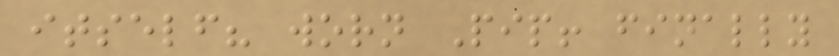itself? worn Pip! finally
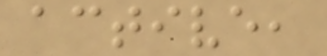active,
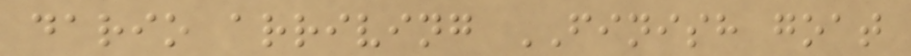dario arriving FINISH goat
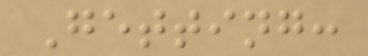Getting:
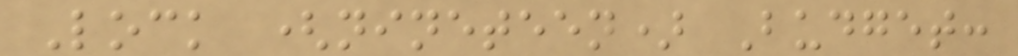Lock (nineteen) Budget:
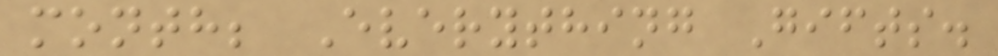month; Everything Gifts.
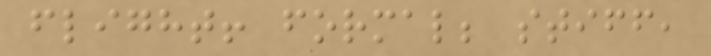flight! formal; stiff,
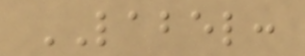LABEL:
